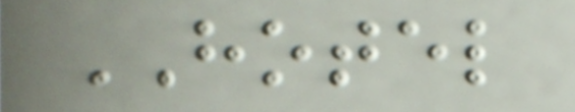HOTEL
